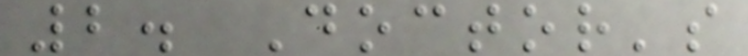2. Doctor's
